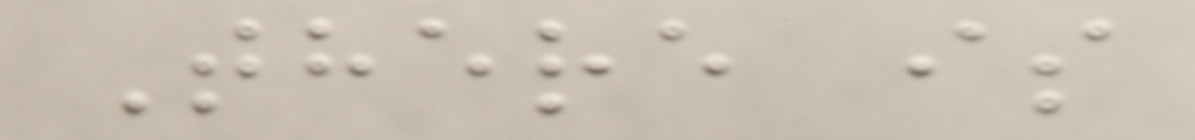There is
